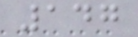147
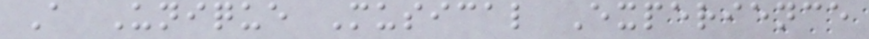A Unique Musical Experience
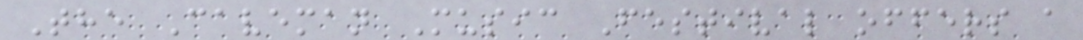The Caveman Music Festival offers a
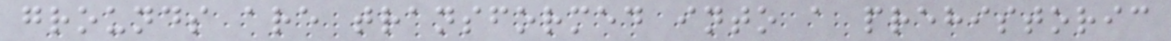grounds are transformed into a prehistoric
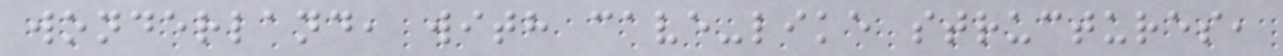wonderland, with cave-like structures,
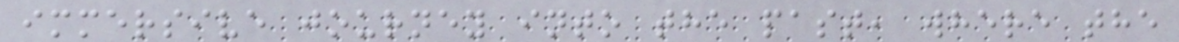immersive journey into the past, where the
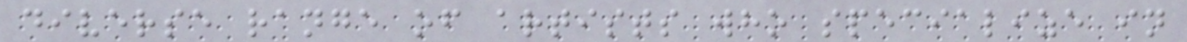diverse range of artists who specialize in
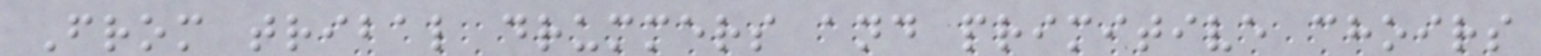From tribal drummers and primitive choirs
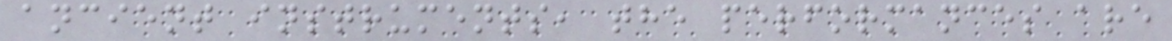ancient instruments, the performances are
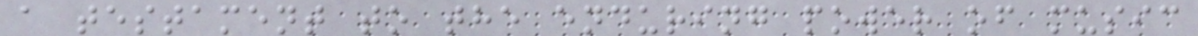a testament to the enduring power of music
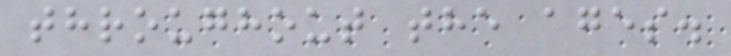throughout the ages.
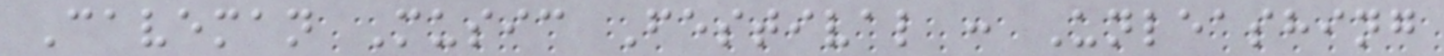Caveman Music Festival : Unleashing
